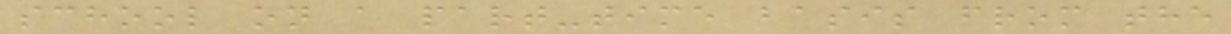school on a part-time basis from the
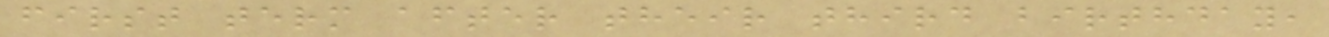first term after their third birthday,
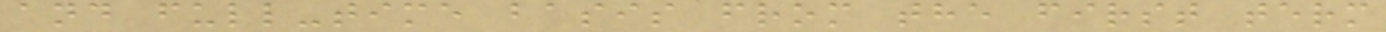and full-time basis from the first term
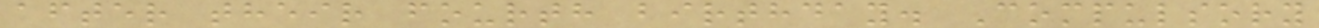after their fourth birthday. Compulsory
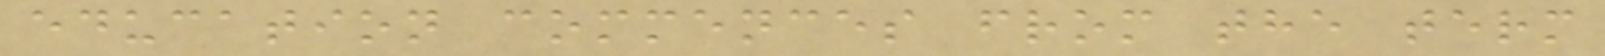education commences from the term
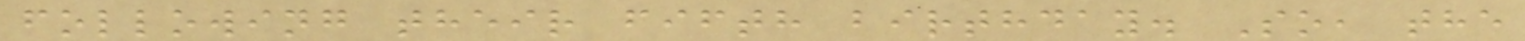following their fifth birthday. So, the
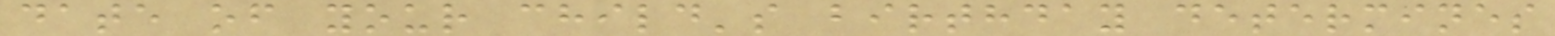date of your child's birthday determines
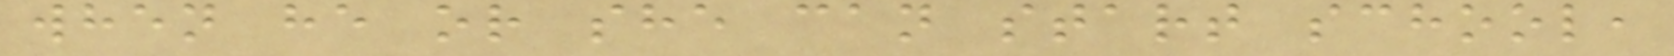when he or she can start school,
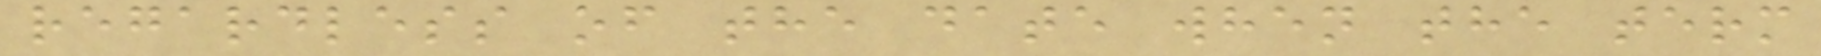regardless of the date when the term
